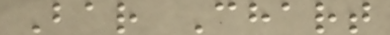Bar Chart
